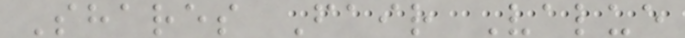Shares Fair Value
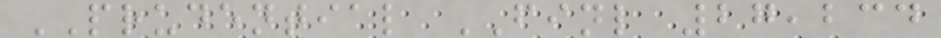PRUDENTIAL FINL 27,234
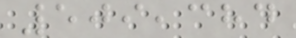509,384
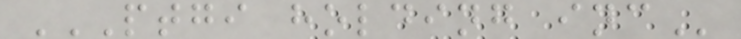PTGI HOLDING INC
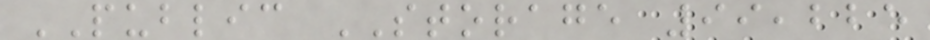PUBLIC STORAGE 99,225
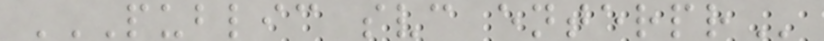PUBLIC SVC ENTERPR
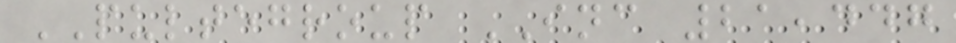PULTEGROUP INC 21,447
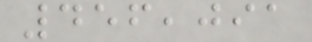456,091
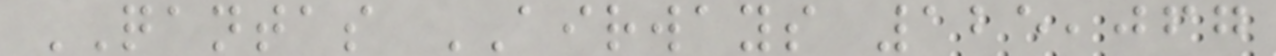QANTAS AIRWAYS 125,067
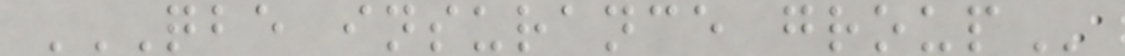QBE INSURANCE GROUP
